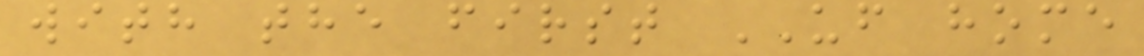with the first UF home
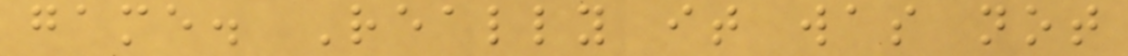game. Really it was not
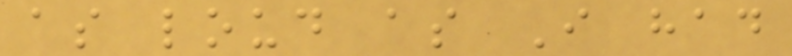as loud as I had
